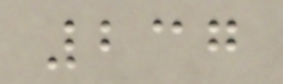237
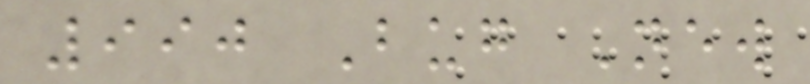990 Bug New
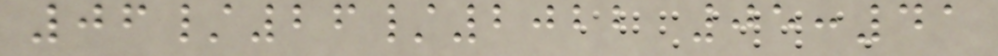06/26/2022 05:41
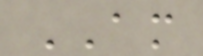AM
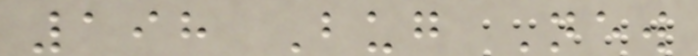198 Bug New
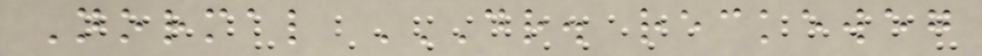Normal DR. RECKEWEG
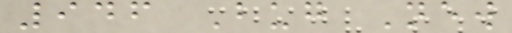946 Bug New
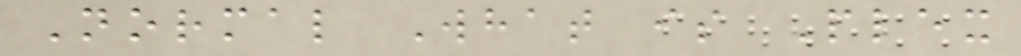Normal What is Plex
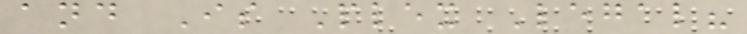and Is Plex Legal?
